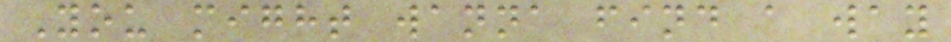You might wanna find a way
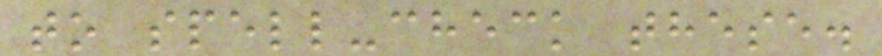to spell-check these.
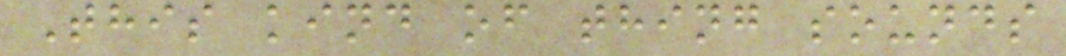This kind of thing sounds
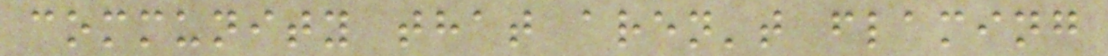community that aren't flaming
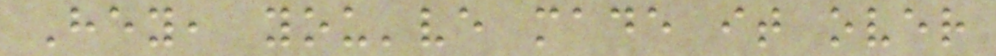Hey, you've made it over
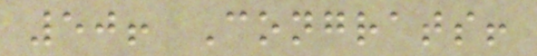50! Congrats!
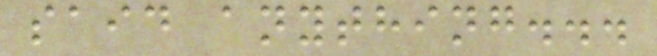said anything...
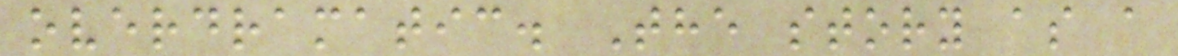overdramatic. The story as a
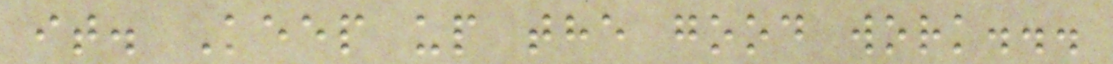it. Keep up the good work...
